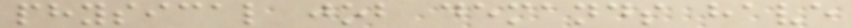physical job demands have
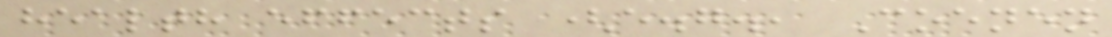health effects (e.g., Coenen
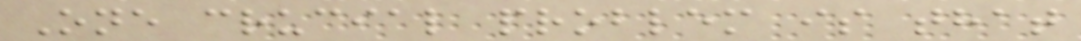One crucial problem is that
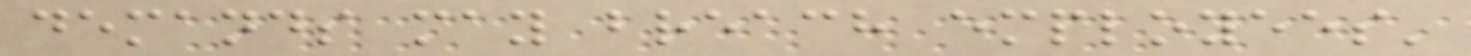demands may breach employees'
